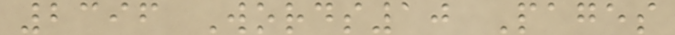2396 Words10 Pages
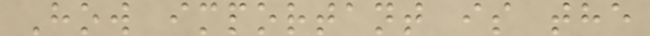How important is the
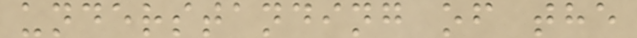understanding of the
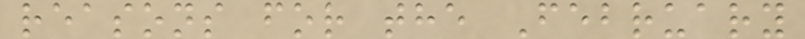reasons for the February
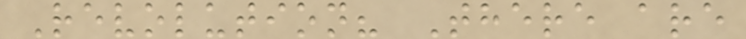Revolution? There are
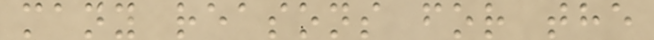many reasons for the
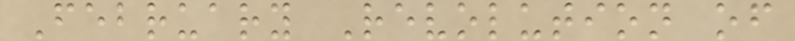February Revolution of
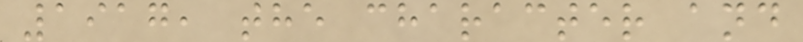1917, the character and
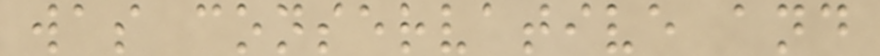was conservative and
